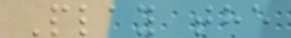Play the
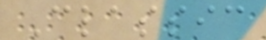Classic
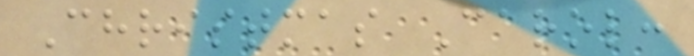Christmas Carol:
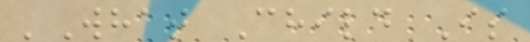'What Child Is
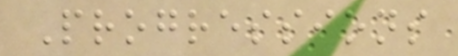Progressions
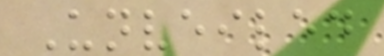Unveiled
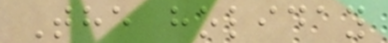The holiday
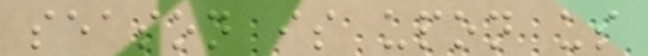season is upon us
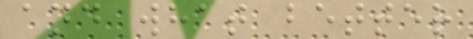and what better
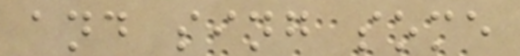and sing some
